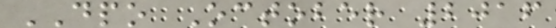DPO October 2016
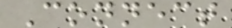Connect
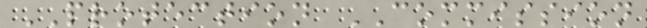PROTECTION COMMISSION
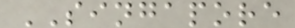SINGAPORE
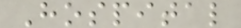Hospital
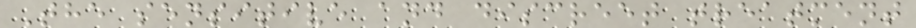The sensitive and discreet treatment
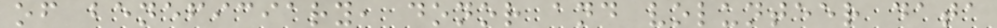of beneficiary, donor and volunteer data
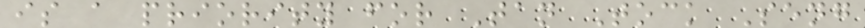is a priority for Tan Tock Seng
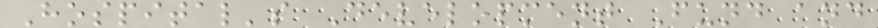Hospital's Development Fund and
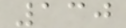130
